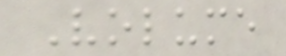Volume
